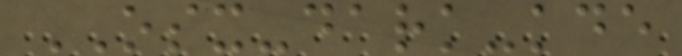OSX-dark-kde
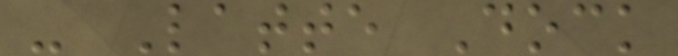- Latte Dock
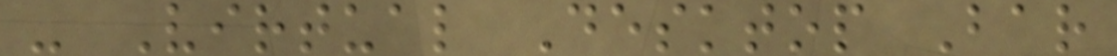- Virtual Desktop Bar
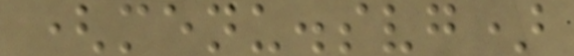(menu.svg)
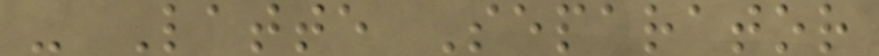- Latte Separator
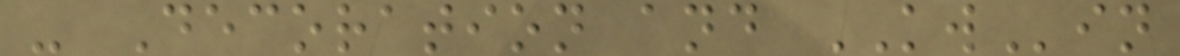- Decoration and KWin
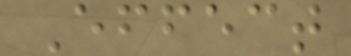Effect
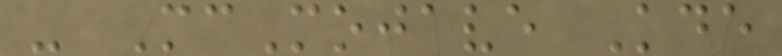- McMojave Kde
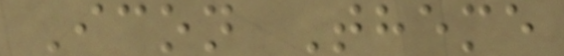Icon Theme
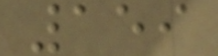159
